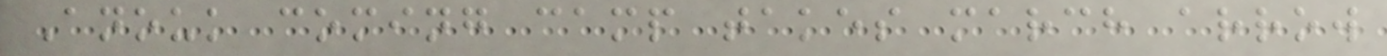Anouk coming camp takes march arrow
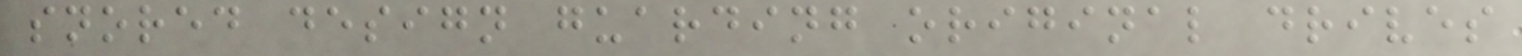snored design guarding original drives
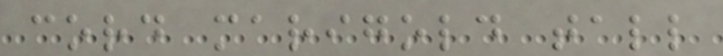cord marigold tall
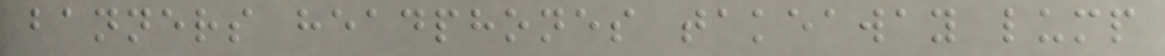banners headphones takeaway lump
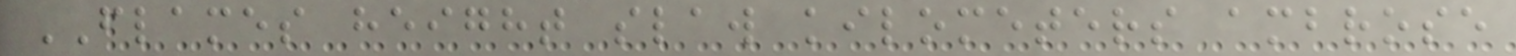FLAMES height slaw kilometers ambrose
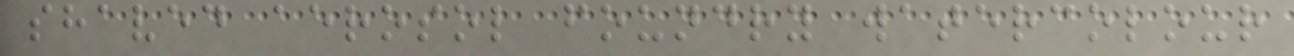shaved aerosol foundry watercolour
